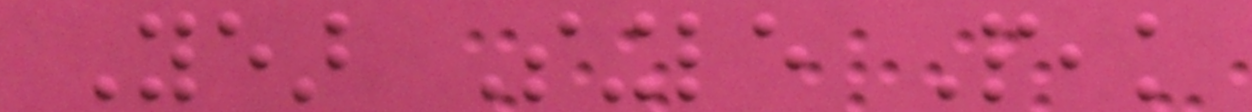Year Single Peak
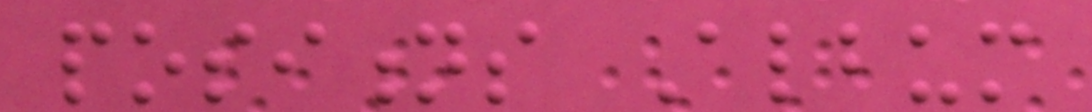positions Album
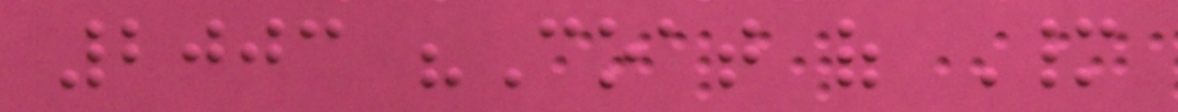2003 "Coat of Many
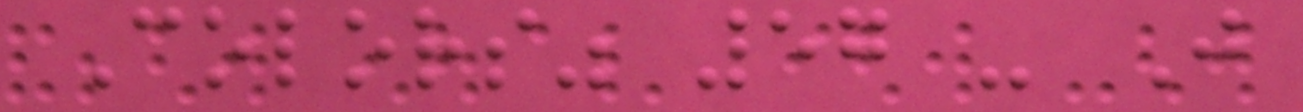Colors" 57 - Just
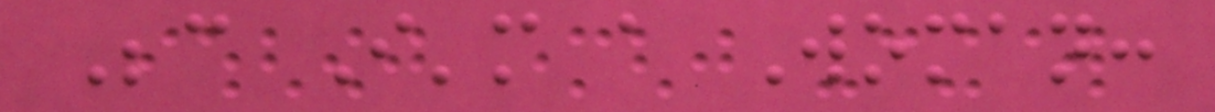Because I'm a Woman:
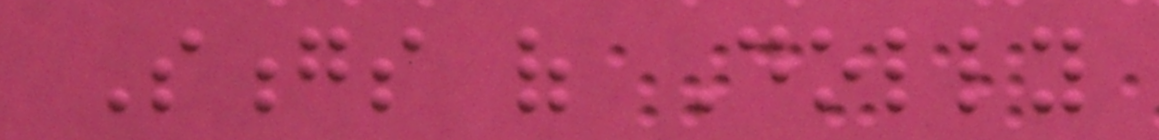Songs of Dolly
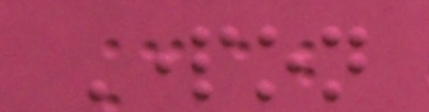Parton
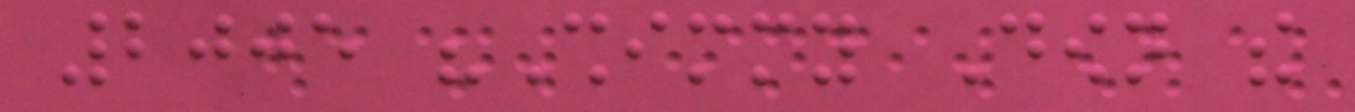2005 "Shimmy Down the
